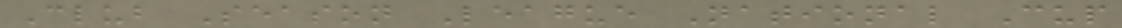Club Season League National Cup
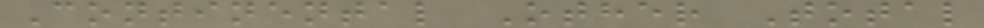Continental Other Total
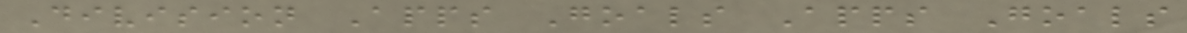Division Apps Goals Apps Goals
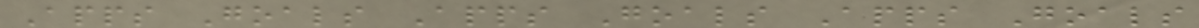Apps Goals Apps Goals Apps Goals
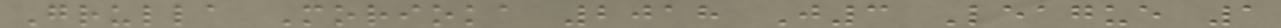Grulla Morioka 2018 J3 League 1
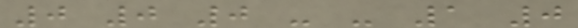0 0 0 - - 1 0
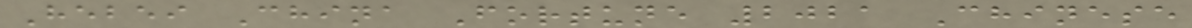Hebei China Fortune 2021 Chinese
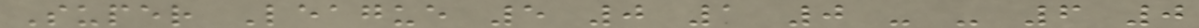Super League 5 0 1 0 - - 6 0
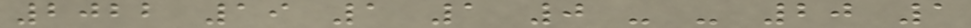2022 19 1 1 0 - - 20 1
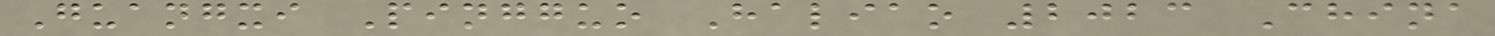Guangxi Pingguo Haliao 2023 China
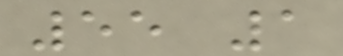55 1
